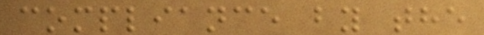compliance by the
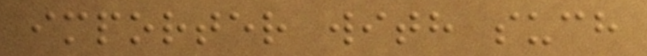importer with such
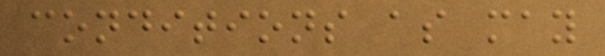conditions as may
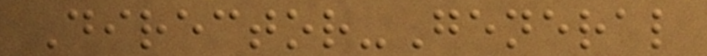Director-General
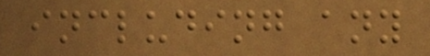including any
